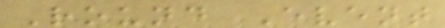Round Event
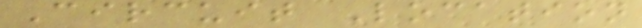Circuit Location
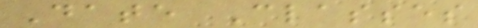Date Classes
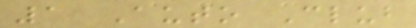1 Auto Club
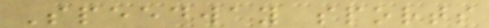Speedway sports
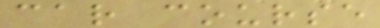car course
